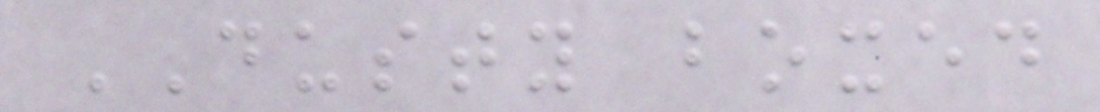DUSTY boxed
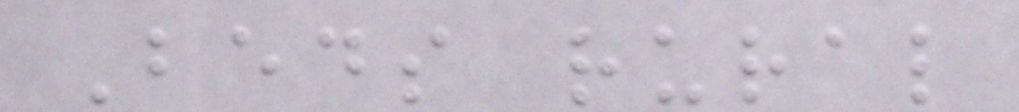Beds rural
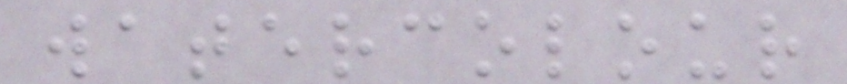watercolour
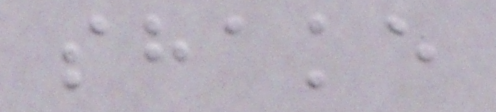shake
